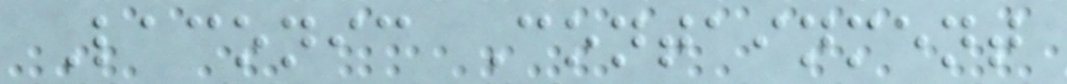Laconic Containment
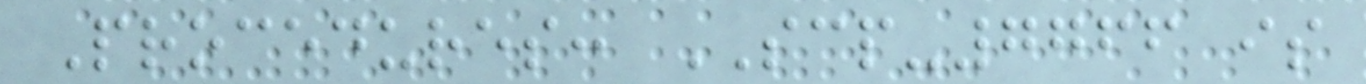Procedures: SCP-7766 is
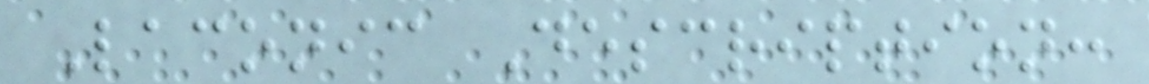Laconic Description:
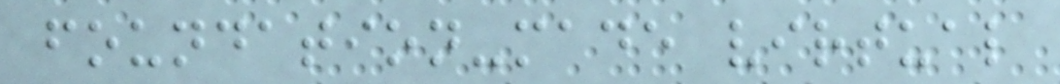foundation-made virtual
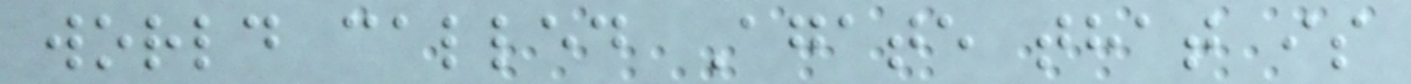world called Agate that is
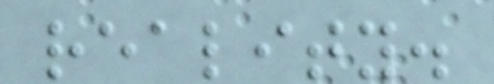reality.
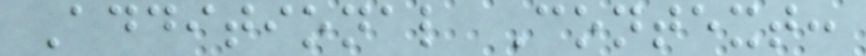Additional Context:
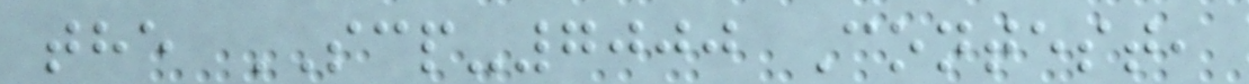the SCP-7000 Contest,
